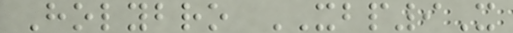Holybro XBP9X
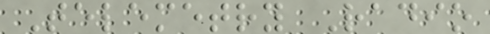Telemetry Radio
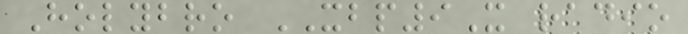Holybro XBP9X radio
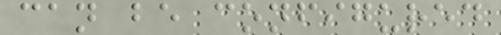can be configured
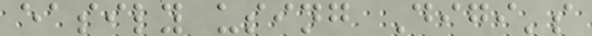easily using Digi's
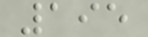195
